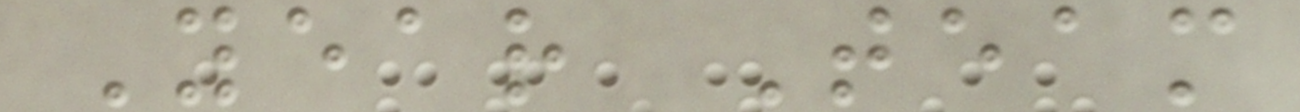Year Team
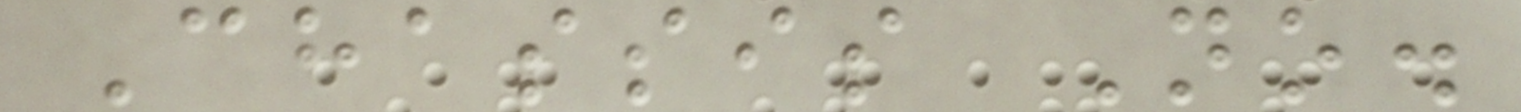Chassis No.
